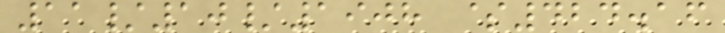11/10/1908 $424.16
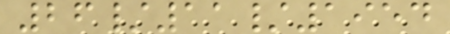26/11/1954
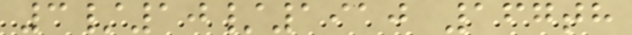3/10/1910 167th
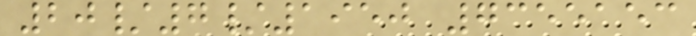20/7/1950 7355153
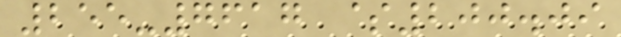255-7617 $200.09
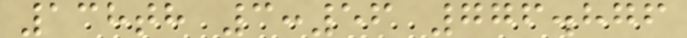138th 3:56 776.876
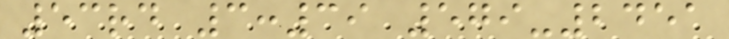53rd 3:39 579-2451
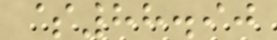$88.90
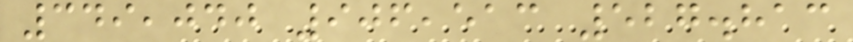349,040 906,513 527.813
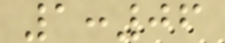1:06
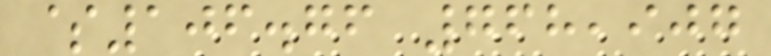$106.76 768,907
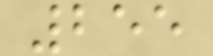255
